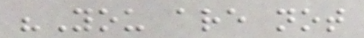"You are not
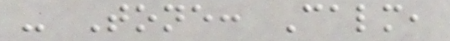- Tone: Calm,
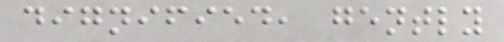dignified, gently
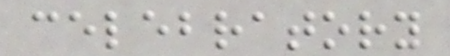celebratory
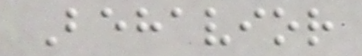Behavior
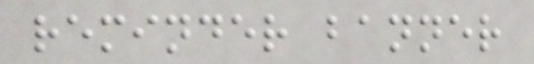reminder banner
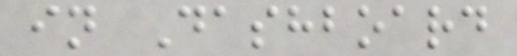in Dashboard
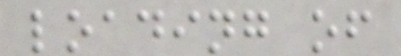loading of
